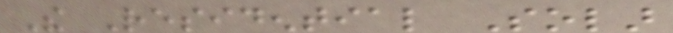The Residential Solar
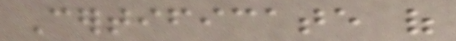Certificate of
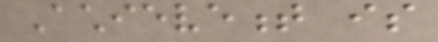Achievement is
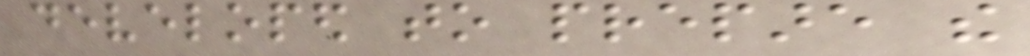developed to prepare the
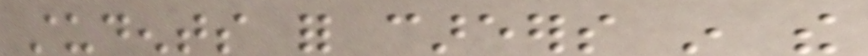students for careers in the
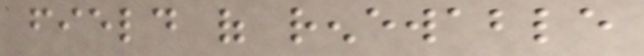field of renewable
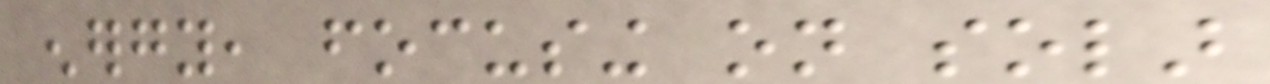energy, focusing on solar
